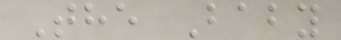The Baby
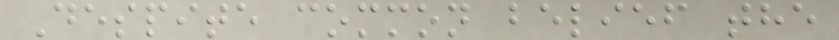Despite common belief the
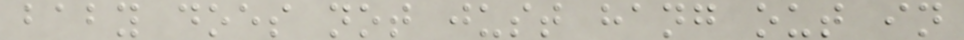baby does not just hang out in
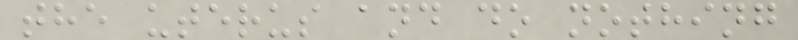the uterus and do nothing
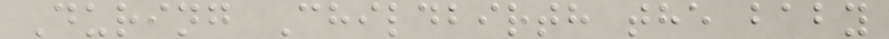During Childbirth the baby
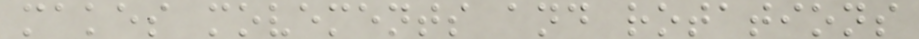makes movements and rotations
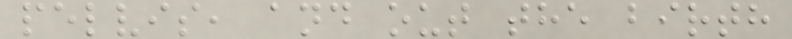pelvis, and out the birth
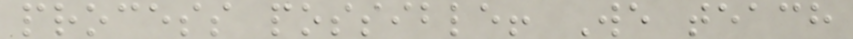process possible! We teach
